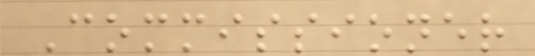Commissioner
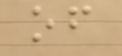of
